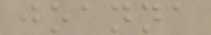joanna
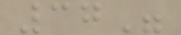37"
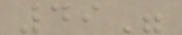49"
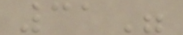31"
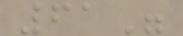61"
